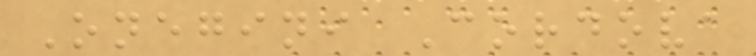Onegini Cordova
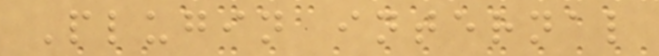Plugin internal
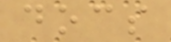docs
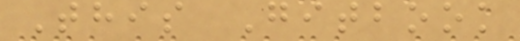This Gitbook
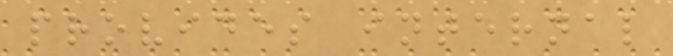provides internal
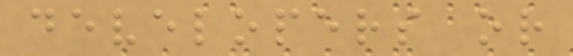developers or
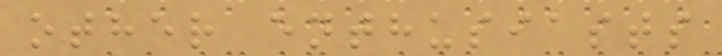other enthusiasts
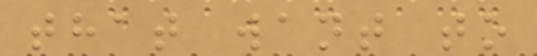that want to
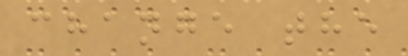change the
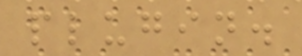plugin.
